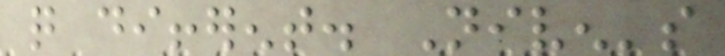quite different. Niven's
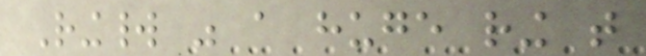Ringworld was a huge ring that
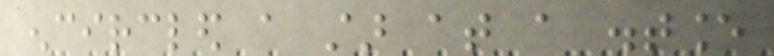encircled a star at a distance
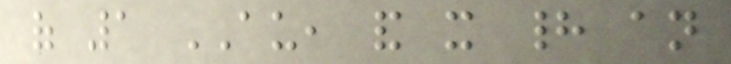of 1 AU, and it had an
